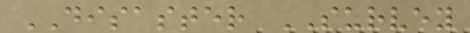DISASTER SURVEY
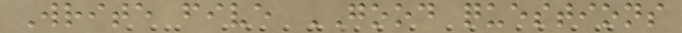Write five GOOD questions
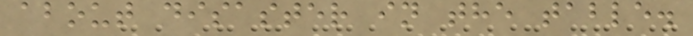about disaster in the table.
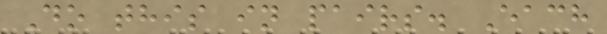Do this in pairs. Each
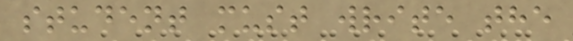student must write the
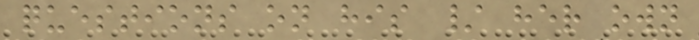questions on his / her own
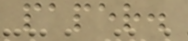paper.
